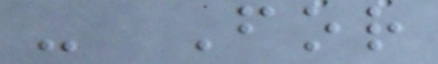- For
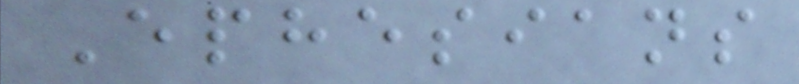Ephesians
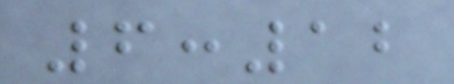6:12
